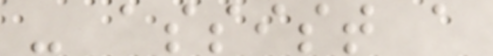- assist a
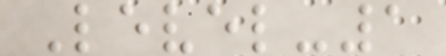Level-1
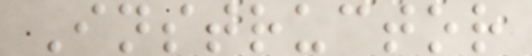Instructor
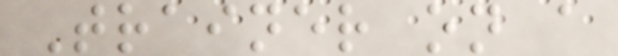Trainer on a
